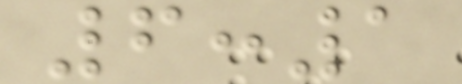6:1
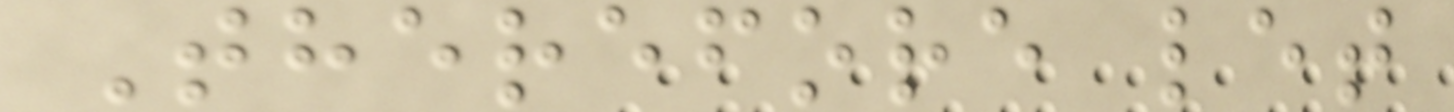Therefore let
